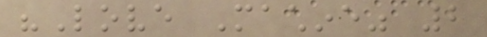"Love Machine" 2
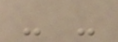- -
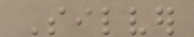Silver
